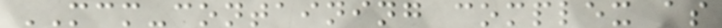MCM-containing complex as
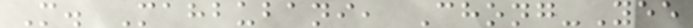M. Mahbubani, Chong-Yee
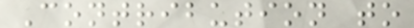Contribution to
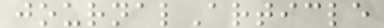journalArticle
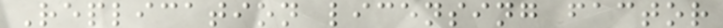Replication licensing factor
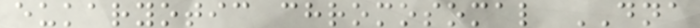eukaryotic chromosomal DNA
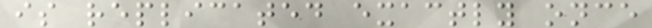is replicated exactly once
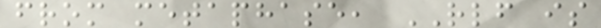from metaphase, RLF is
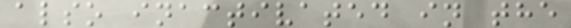also inactivated in the
